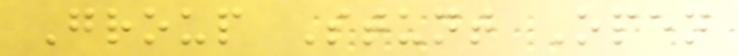Group Stunt Open
